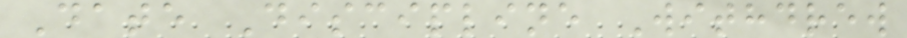Date Discipline Withdrew
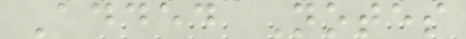Added Notes
